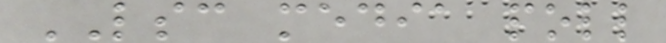LSC media poll
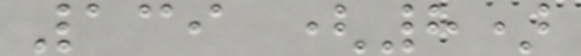139 (8)
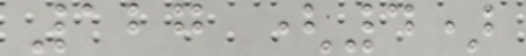127 (4)
